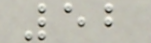52
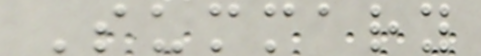Summary
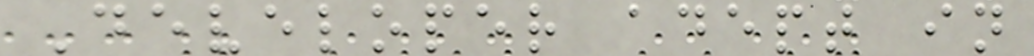Developer adept in
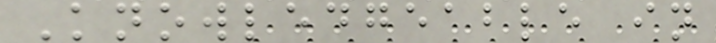Knowledgeable in
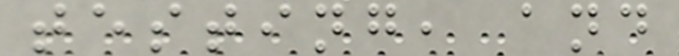testing, and
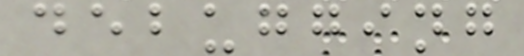debugging
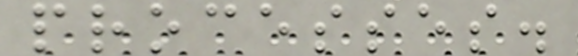processes.
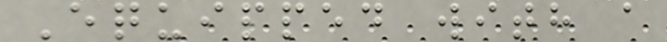Equipped with a
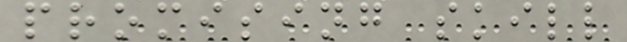promising skill
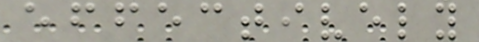effectively
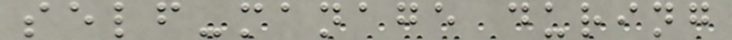self-manage during
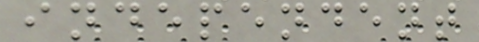independent
